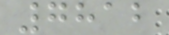7812
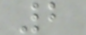2
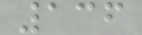136
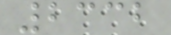2332
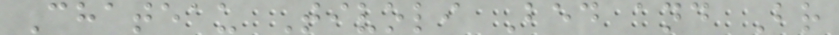Chateau Tivoli Bed and Br
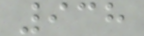938
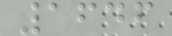1646
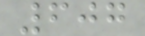607
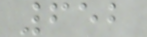652
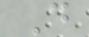D
